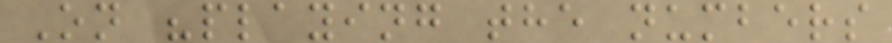On "playing the numbers
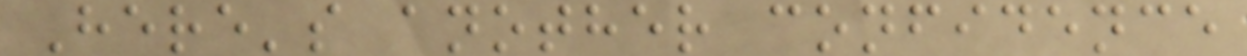Here's another confidence
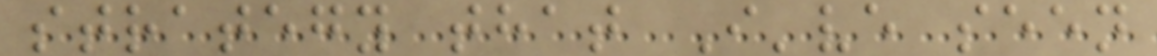strategy that I've seen
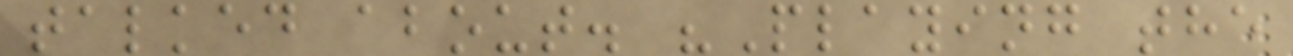talked about. "Playing the
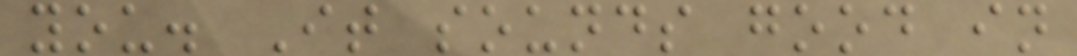you. It sounds good in
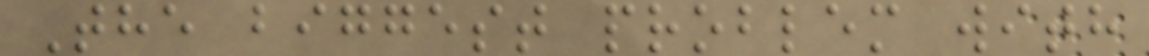The biggest problem with
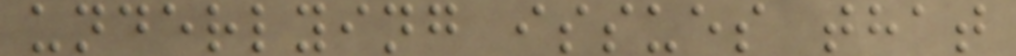underlying issues that
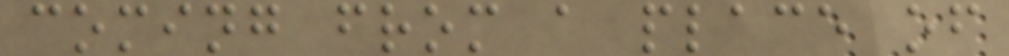coming from a place of
